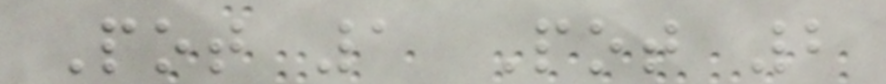Pot 1 Pot 2
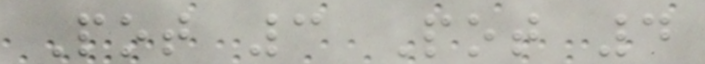Pot 3 Pot 4
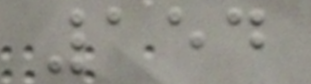154
